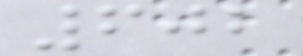602
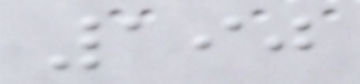190
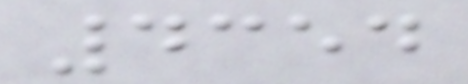4354
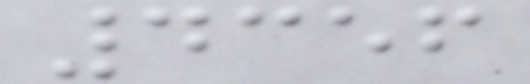4356
